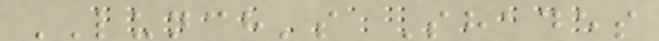LUNCH's Shades
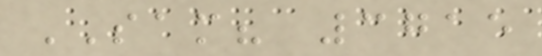SAM? 3715
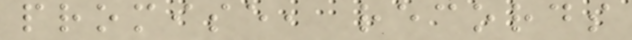promise, records
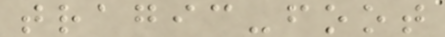tragic-foot
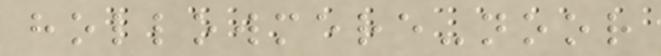hollowmere-noor
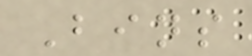Bins
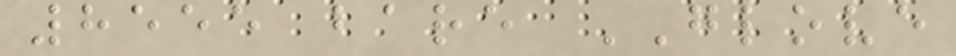8555 bare GLOVE
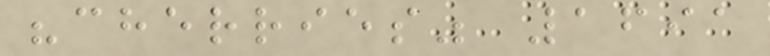"cherries" 1691
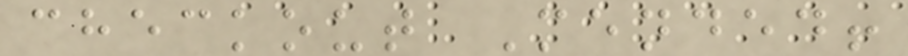checkout Mended!
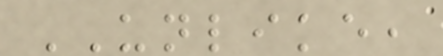UNLIKE,
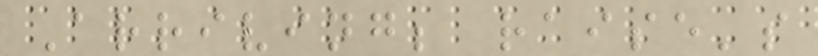Arriving; raise's
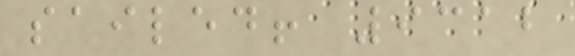sailed! 9312
